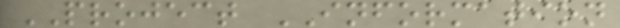PROJECT INFORMATION
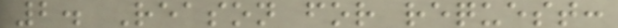2. Reason for request:
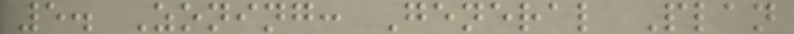5. Zoning: General Plan
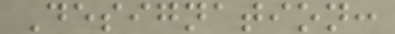Designation:
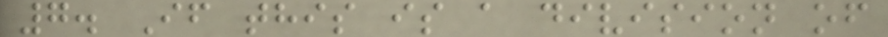7. If this is a division of
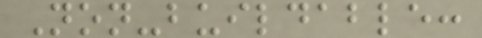Non-buildable:
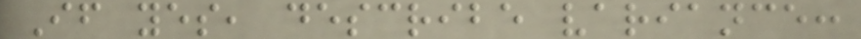If yes, describe variance:
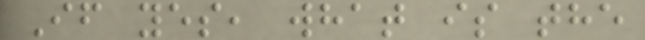If yes, what is the
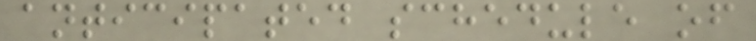anticipated schedule of
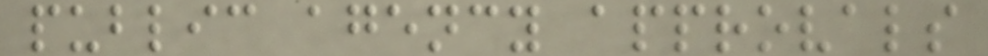public agency approvals
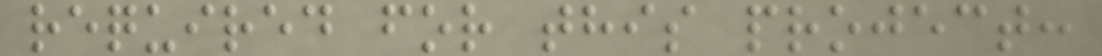required for this project:
